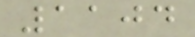1104
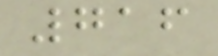716
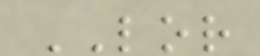LOR
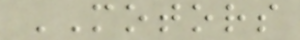MOTORS
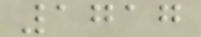1717
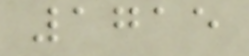1715
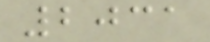2031
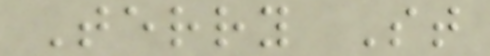Terry St
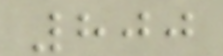800
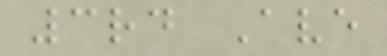3rd Ave
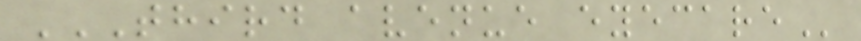THIRD AVENUE EYECARE
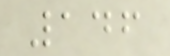146
